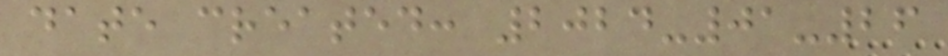date created: 2024-01-26
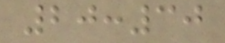20:30
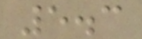5.3
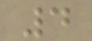4
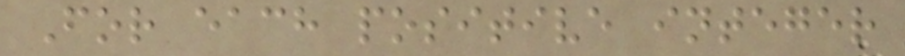For each positive integer
